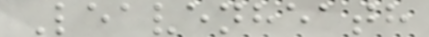Leavenheath
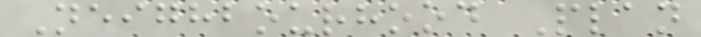Neighbourhood Plan
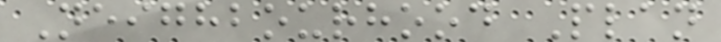Neighbourhood Plan
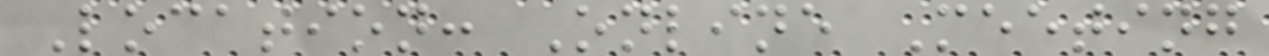Location: Online Meeting
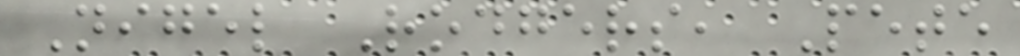Nigel Rodgers, Pete
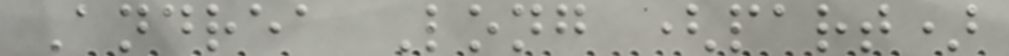Andrea Long (part)
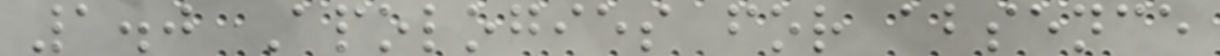1.0 Apologies for absence
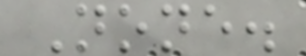None.
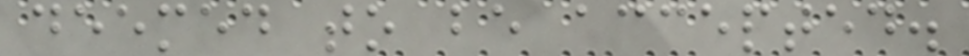deemed to be accepted.
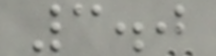3.0
